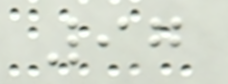97
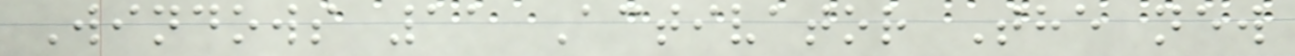Windows 11 Activator The new
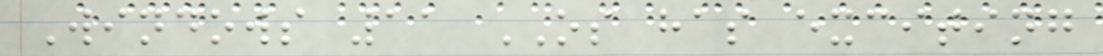Windows 11 OS has exciting
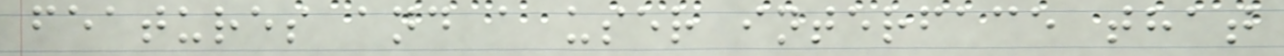features and a user interface that
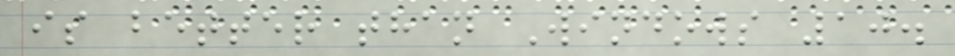is better than Windows 10.
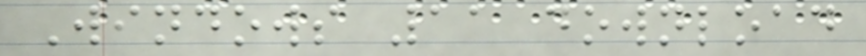Windows 11 download
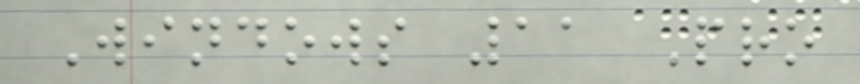Windows 11 Pro
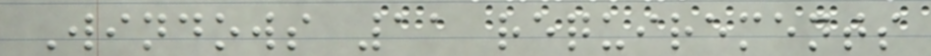Windows 11 requirements
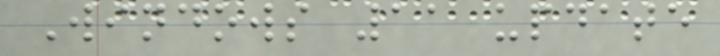Windows 11 update
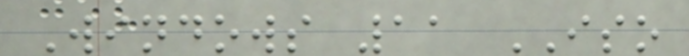Windows 11 ISO
